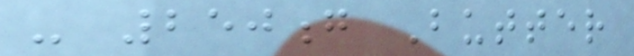- 250g Butter
